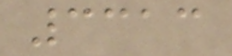3313
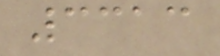3313
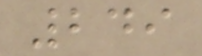249
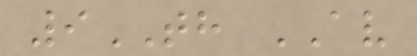9TH AV
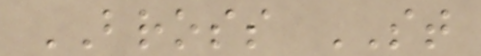BROSS ST
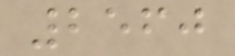2560
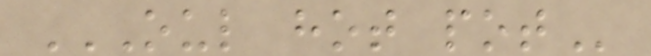OUL HOT POT
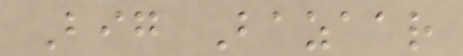Big Bazaar
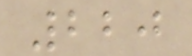220
